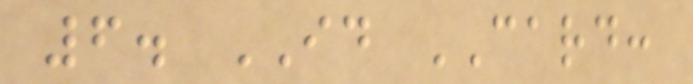6. ID CARD:
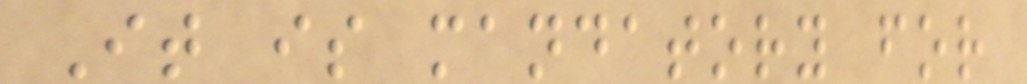It is mandatory for
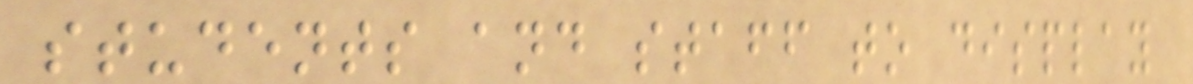students and staff to display
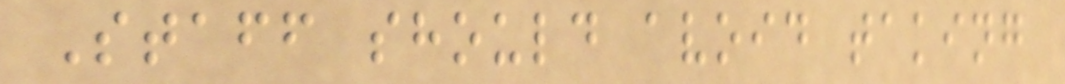Staff should avoid taking
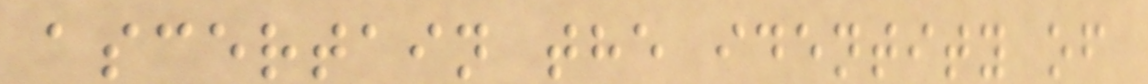ascertain the identity of
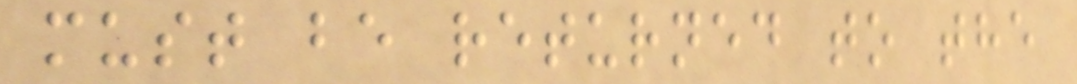must be returned to the
